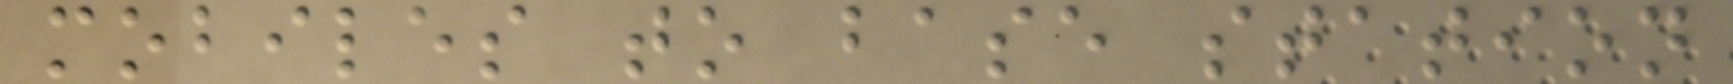mobiles to base station
